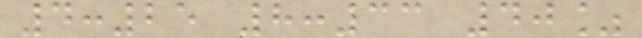4:25 8:33 40%
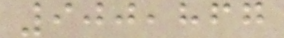900,867
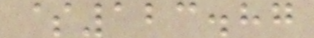$123.87
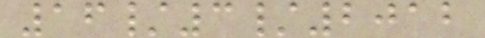16/3/2012
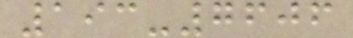193-7606
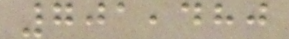701,480
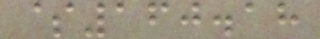$160.18
